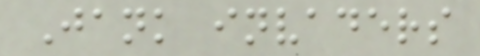Jank invaders
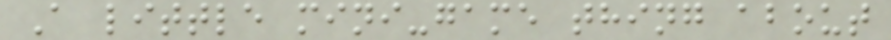A little mini-game thing about
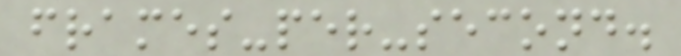frames-per-second.
